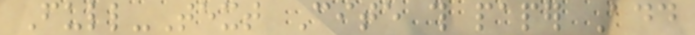Full-Text Cite this paper Add
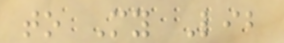to My Lib
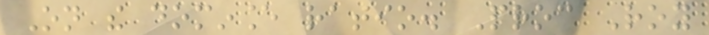On the dominance ratio. Proc Roy
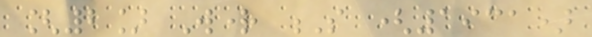[2] Wright S (1931)
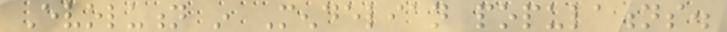Evolution in Mendelian populations.
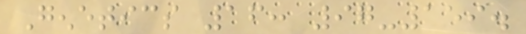Genetics 16: 97-159.
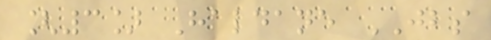[3] Haldane JBS
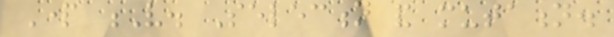Part V. Selection and mutation.
